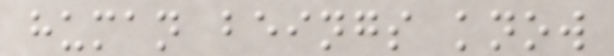human beings know
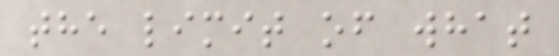the limit of what
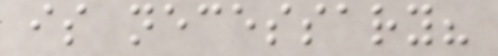is necessary?
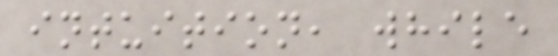intuition, while
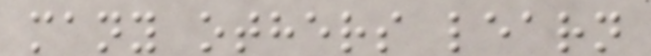many others learn
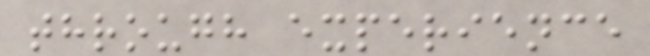through experience
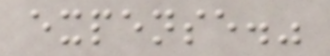expense."
